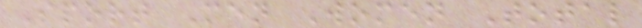Sport Men Women Total
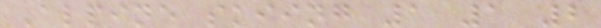Alpine skiing 1 1 2
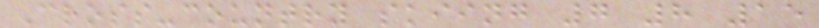Cross-country skiing 7 8 15
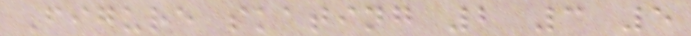Figure skating 2 3 5
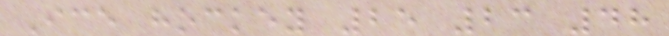Ice hockey 25 23 48
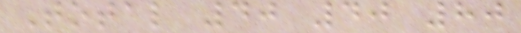Total 40 40 80
